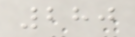280
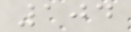104
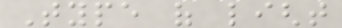Type of light
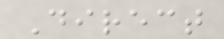Direct
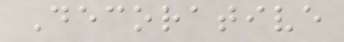Decorative
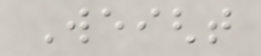Weight
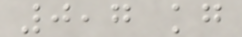0,7 kg
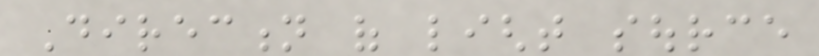Direction of light source
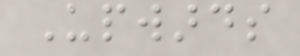Upwards
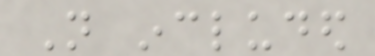Not included
